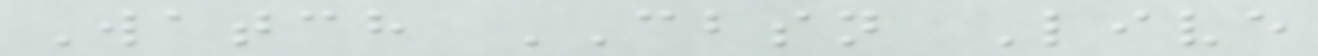Watch CBSN Live
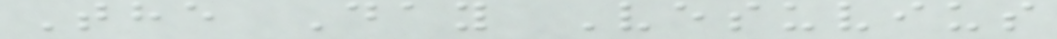The Day Vesuvius
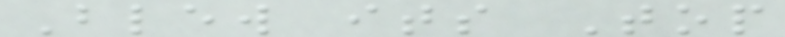Blew its Top
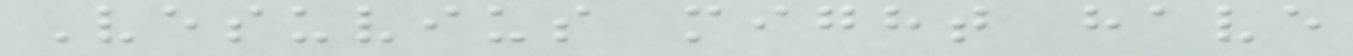Vesuvius might have
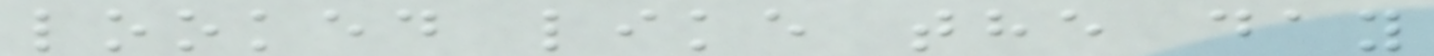looked like the day
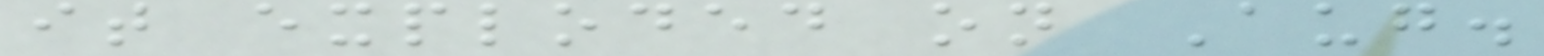it exploded on Aug.
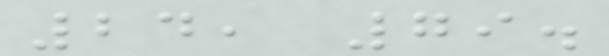24, 79.
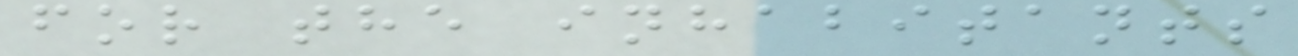for the inhabitants
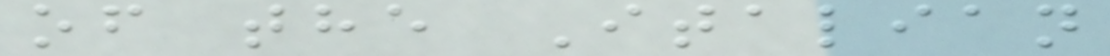of the Italian
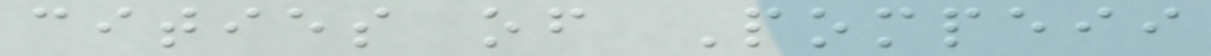cities of Pompeii
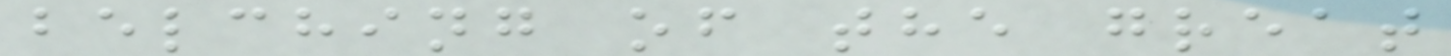belching of the great
